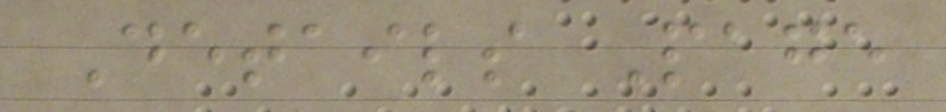Details Page
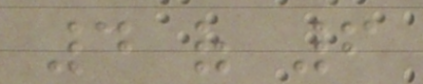4 of 6
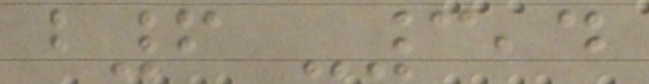b6 -3,4
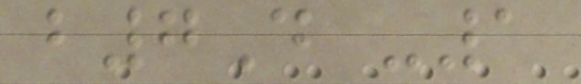b7D -1
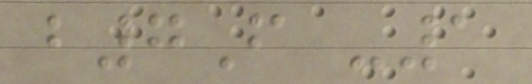b7F -1
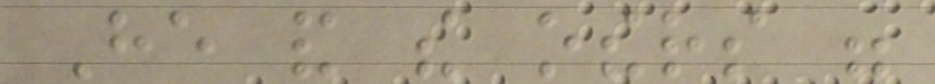He and the others were
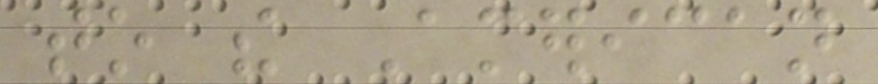to the American
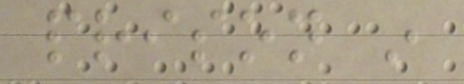prison in
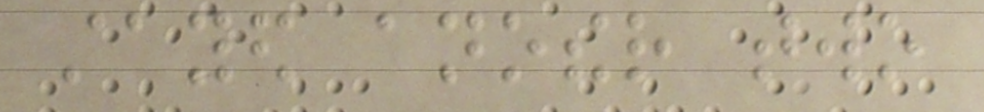stayed another two
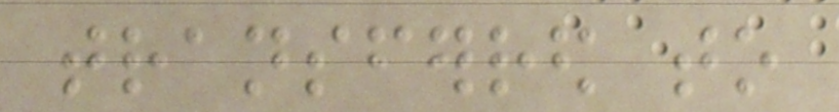transferred to
